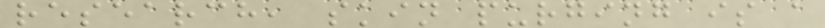research, skin purging is a
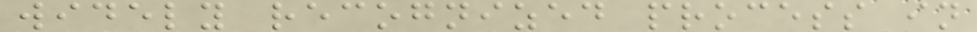widely recognized process in
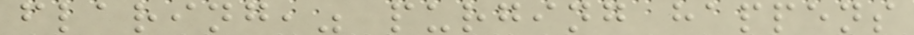flaring," purging happens
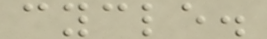cycle.
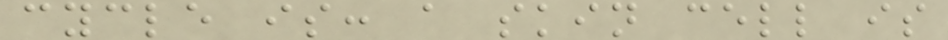cycle is: a skin cell is
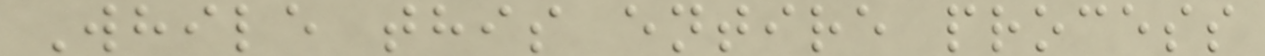While this entire process
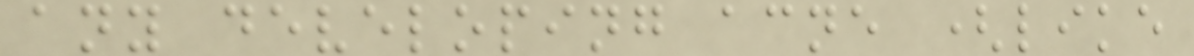any developing acne (like
